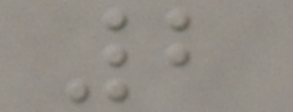2
